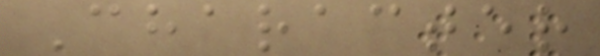Character
